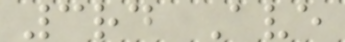3rd Ave
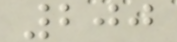200
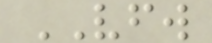VFW
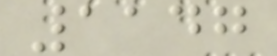1147
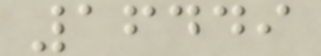16449
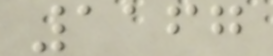1167
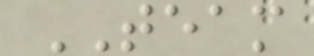TEAM
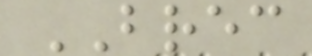BREC
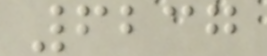6237
